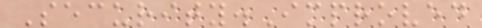Security.Improved
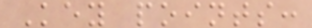Key points:
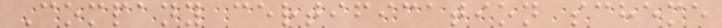Company certification scheme
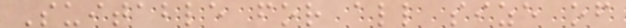Suitable for all size of
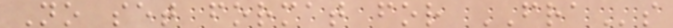No set format for FRAs
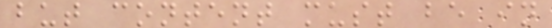but content must be in
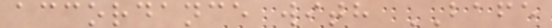accordance with BAFE
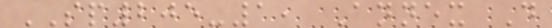SP205-1, Annex D
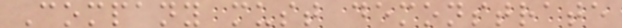Company must demonstrate
